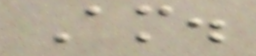Am.
